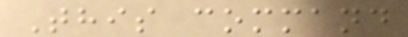This command
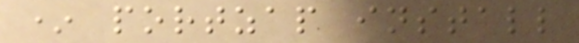* portzap install
